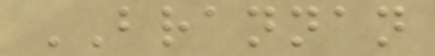BRANNAN
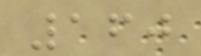160
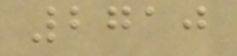2710
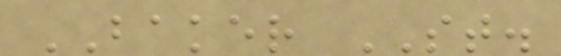BAKER ST.
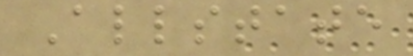Allstate
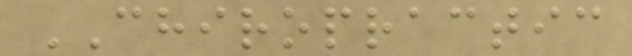CHIROPRACTIC
